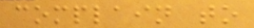complain to
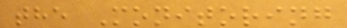the Monitoring
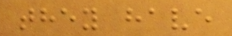they have
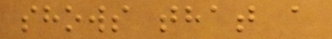shows that a
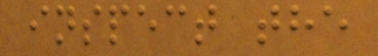inspect the
